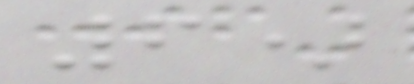6)
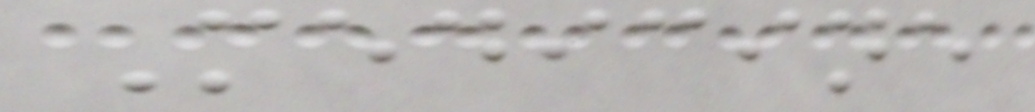Medicine
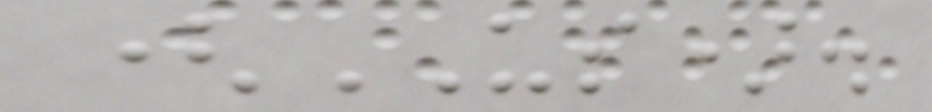(US).
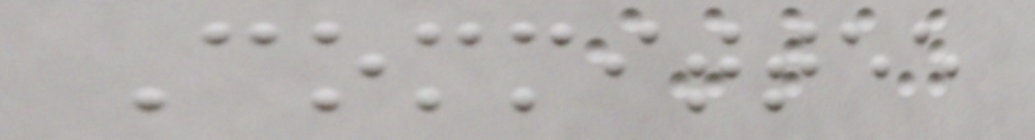Committee
